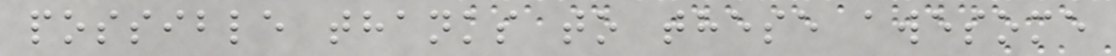possible thanks to these awesome
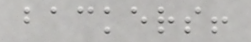backers!
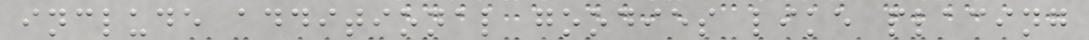include additional goodies like placing
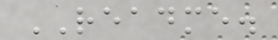README.
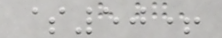$50+
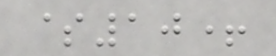$10+
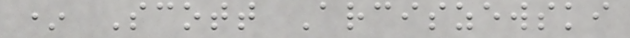* Scott Arciszewski
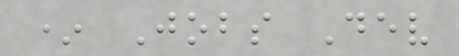* Jobs Dev
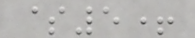$5+
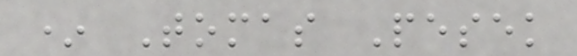* Tomas Pesek
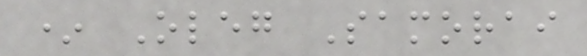* Oleg Samorai
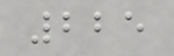225
